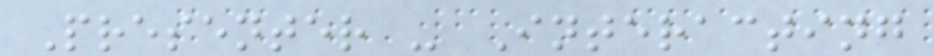Presenter - Interacting
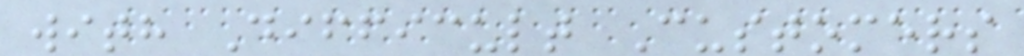with Difficult Customers
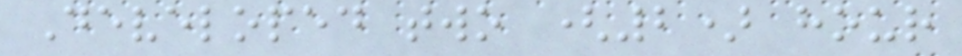Developed two (2) hour
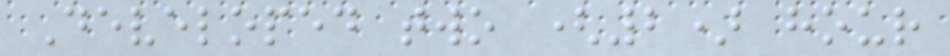Developed two (2) hour
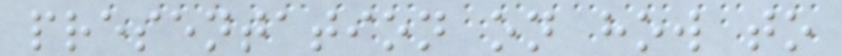presentation on how to
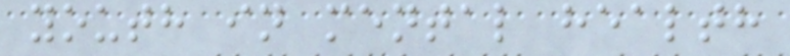youth in mental health
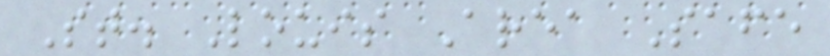St. Louis Area Safe
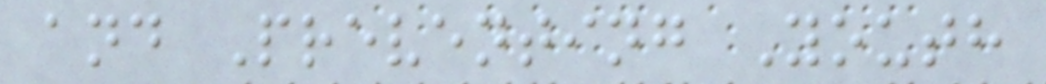and Preventing Youth
